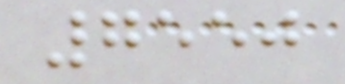7550
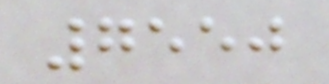7550
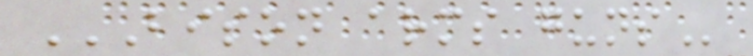BISON ARMS GUNS
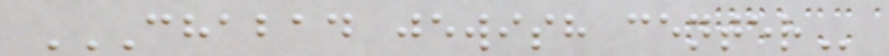CHABAD JEWISH CENTER
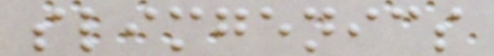slimgenics
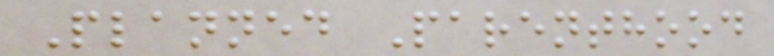Planned Parenthood
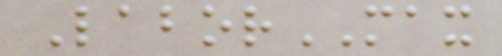LaborMAX
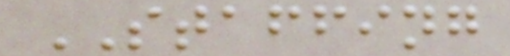STAFFING
